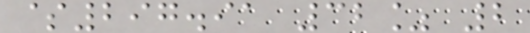$297.91 32% 2
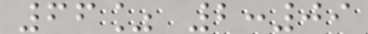66% 2:09
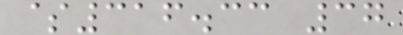$316.33 37
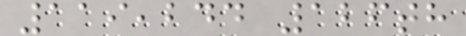119,244 126th
